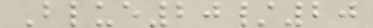Blue20/20
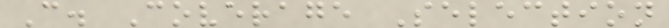C. Coverage Selection
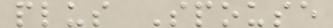plus Spouse
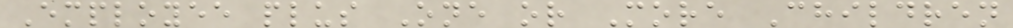Employee plus One or More Children
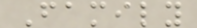Family
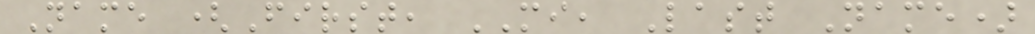Name (First, MI, Last Name)
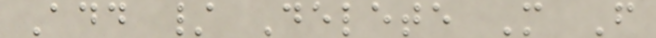Add / Delete M F
